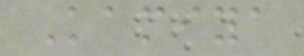Kamiya
